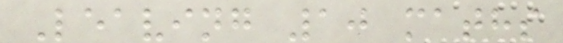Leaving 10 maths
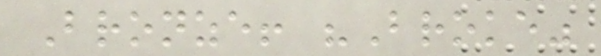Bronze! "Broke"
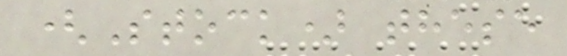(Stock) these
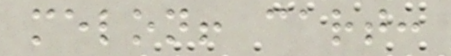melon! cart:
